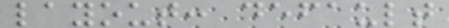layout: default
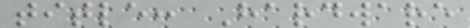title: Hardware
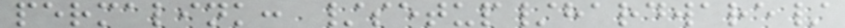permalink: /setup/hardware/
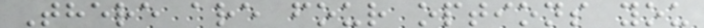There are four options you
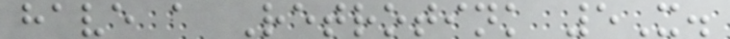have a Retrotink 5X.
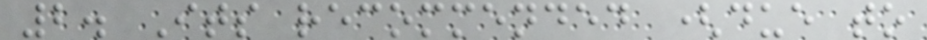2. Its recommended (due to
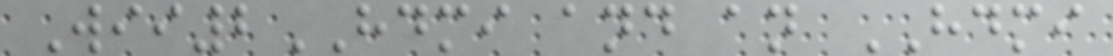Wii2HDMI and an HDMI
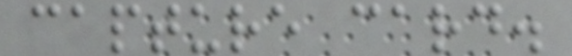capture card.
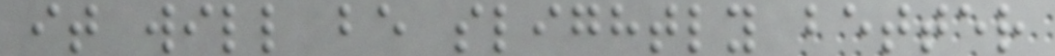it will be slightly better
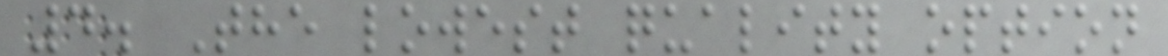4. The lowest quality option
